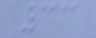33
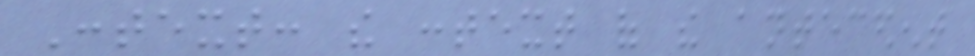Context: the context of the antecedent
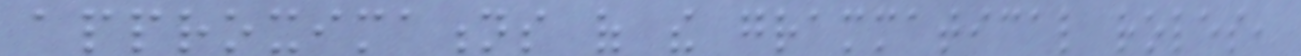approximations of the grammatical roles,
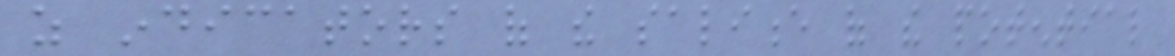as indicators of the salience of the potential
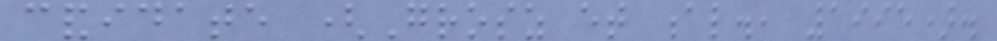candidate (Grosz et al., 1995).
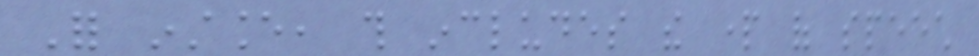For instance, this includes the part of speech
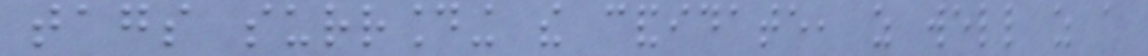tags surrounding the candidate, as well as a
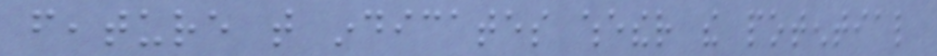feature that indicates whether the potential
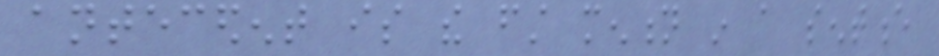antecedent is the first mention in a sentence
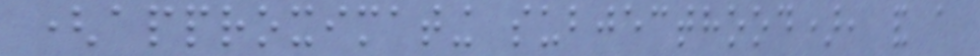(approximating subjecthood), and a
